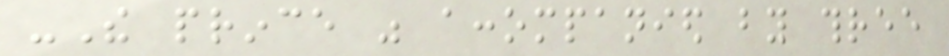-The prince was accompanied by three
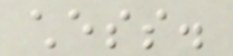chess.
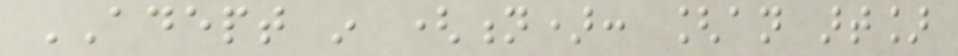ADEPT in (n): [an art]
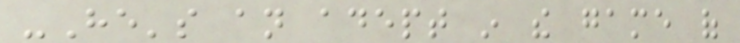-He's an adept in the game of
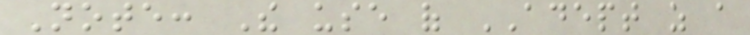Note: The use of ADEPT as a
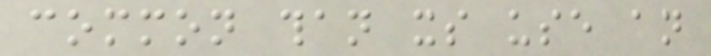common than its use an
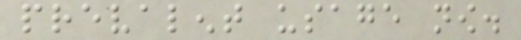prevalent usage now.
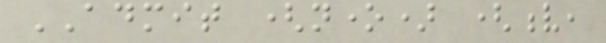ADMIT (none) (v,
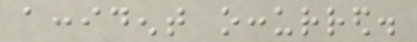accident occurred.
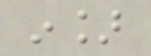in]
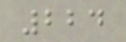224
